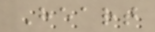Heart
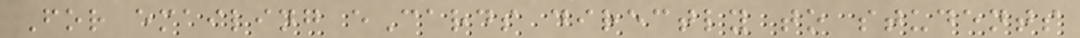For emailing eCards directly to students
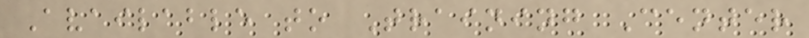Available to Training Center
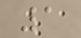1
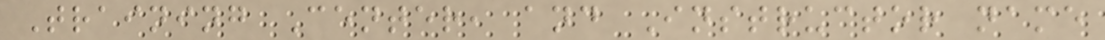Training Center, and Instructor name
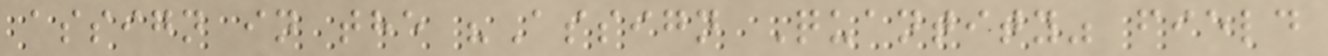assign in the "Assign Quantity" field
